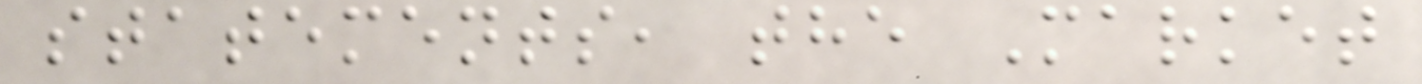statements, the Market
